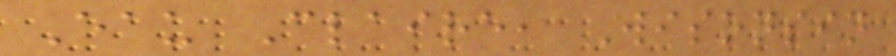Eau Claire, Wisonsin
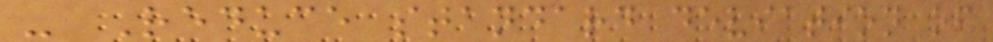- Reduce standard deviation of
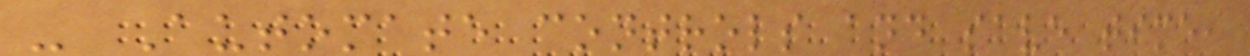- Automate controls and save time,
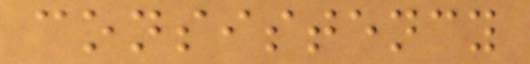consistency
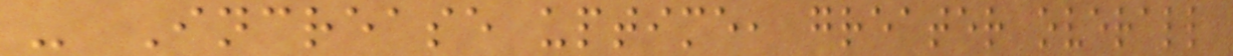- Increase uptime, greater overall
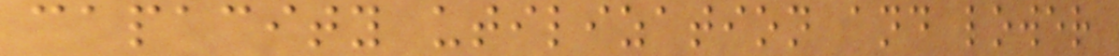capacity utilization and lower
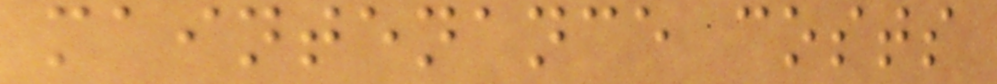maintenance costs
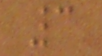3
